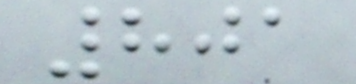801
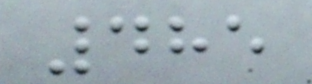485
